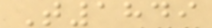T1849
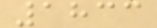1833
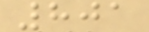801
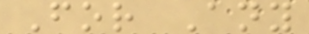For Any
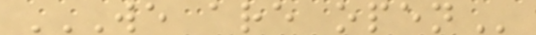WE ARE OPEN
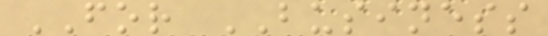FOR BUSINESS
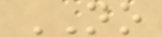NO
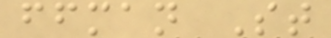ffman St
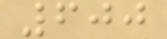600
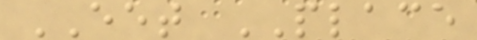EET PLACE
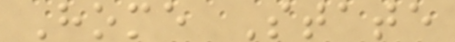Home State
